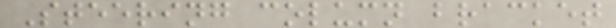Steering column bracket
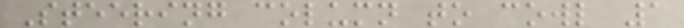Steering column to cowl 1
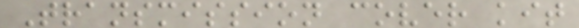Transmission cover kit
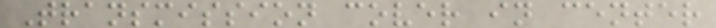Transmission cover in center
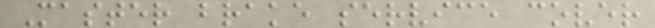Master brake service cover
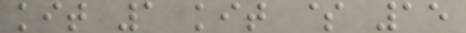kit 1 kit $ 15
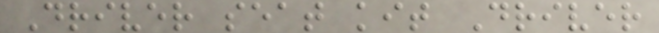Driver seat kit Driver
